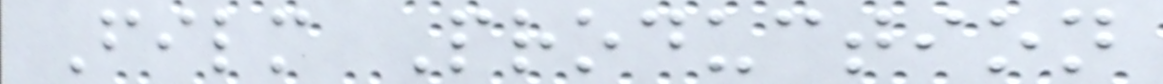Film Production
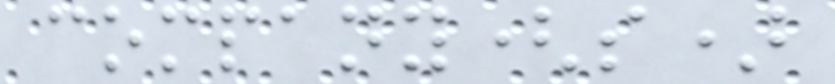company(s)
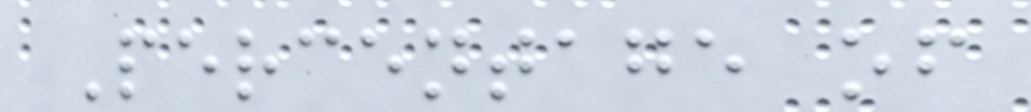Percentage of
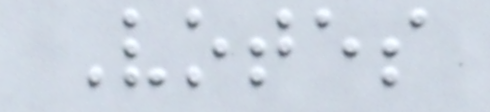Votes
